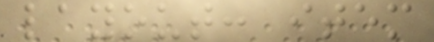layout: item
